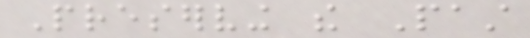Preserving the Past
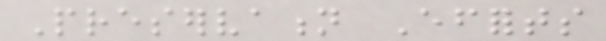Preservation Efforts
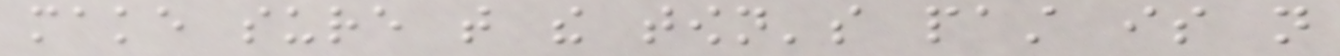make sure that the town's past is not
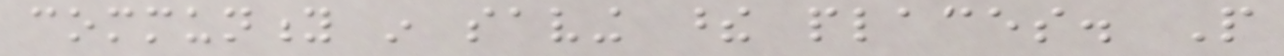community in saving these places. People
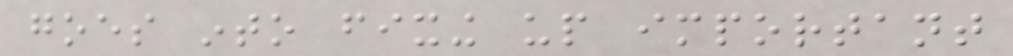goes into fixing up important
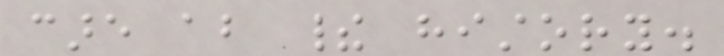care about their history.
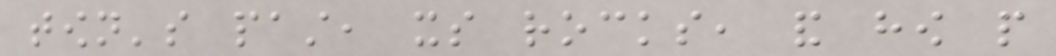town's past, its rocks, and how people
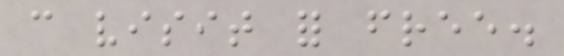can visit for free.
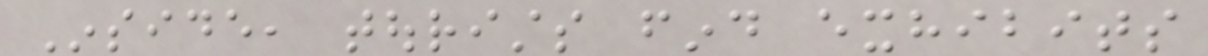Inside, tourists find exhibits
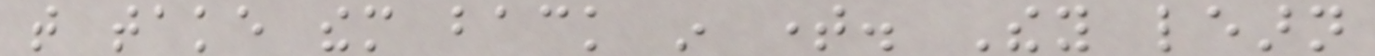that take them back in time. They learn
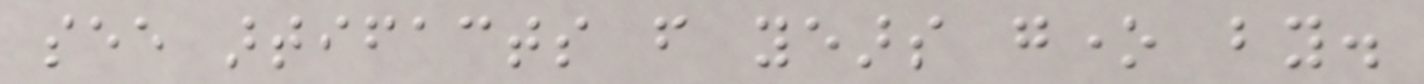see artifacts from years gone by.
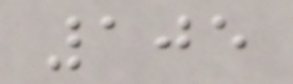105
